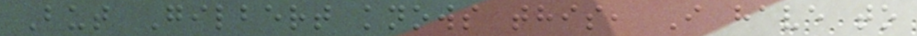But Gilbert knows this, I have to
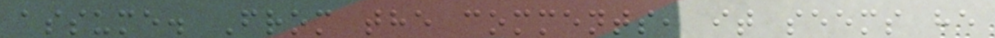assume. From the comments, it seems he
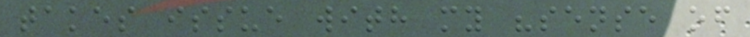takes issue with my "sense of
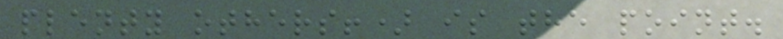plenty others!) is the point.
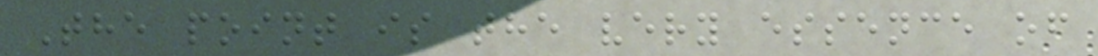The point is the very essence of
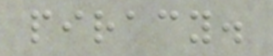piracy.
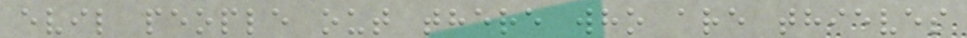evil people out there who are thieves
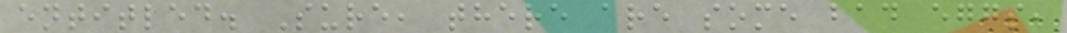entitled. Sure, there are some bad eggs,
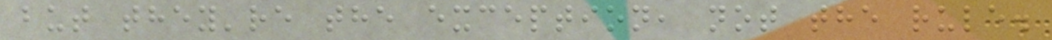but they're the exception, not the rule.
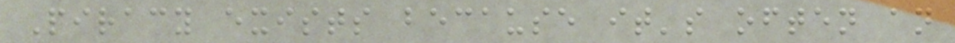Piracy exists because it's often an
